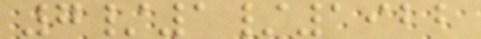7/1/1922
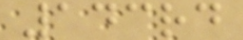143rd
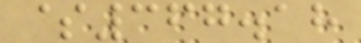$367.18
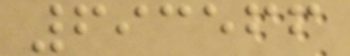693566
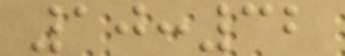10:32
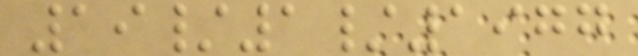19/1/1977
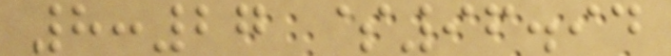8:27 $96.94
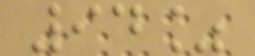94%
